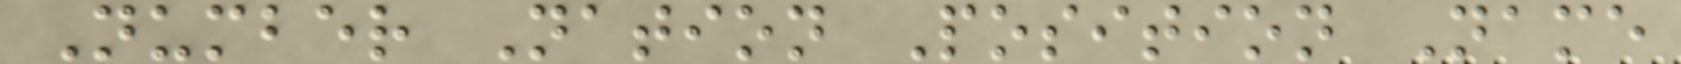Number Nation Position Name
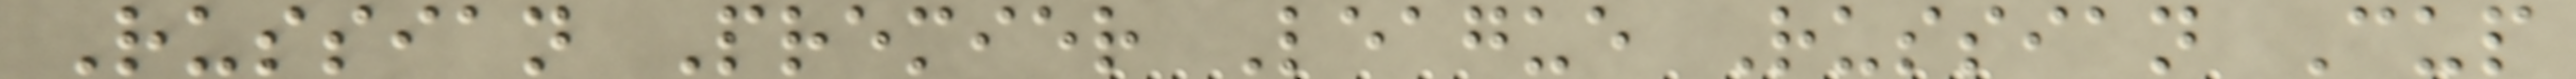Russian Premier League Russian Cup
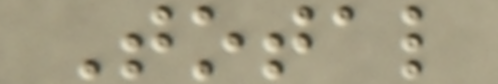Total
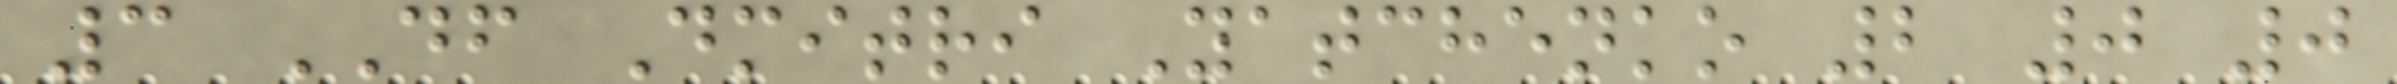3 DF Dmitri Yatchenko 2 0 0
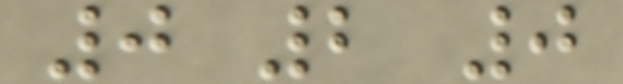0 2 0
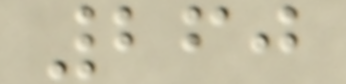260
